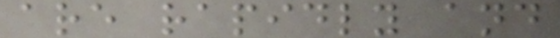are rapidly and
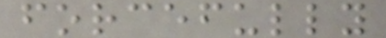forcefully
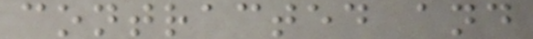contracted and
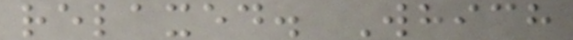relaxed. Which
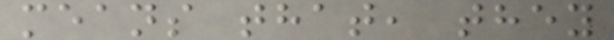means that, they
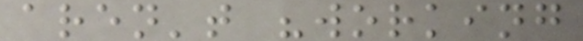aren't "working
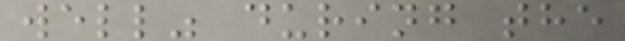well" during the
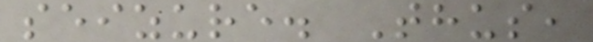seizure. Thus,
